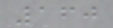160
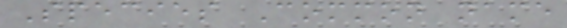Species Common name
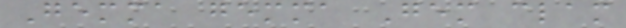Gemma gemma Gem clam
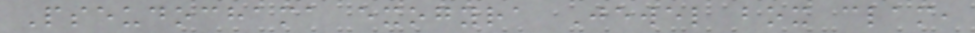Pseudochama exogyra Jewel box clam,
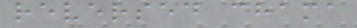reversed chama
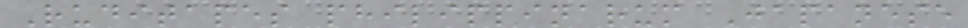Ruditapes philippinarum Japanese
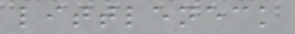littleneck
